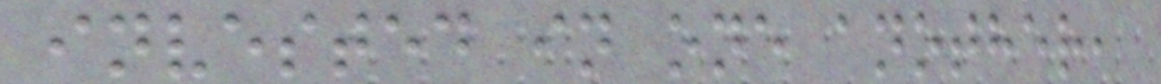invested in one another,
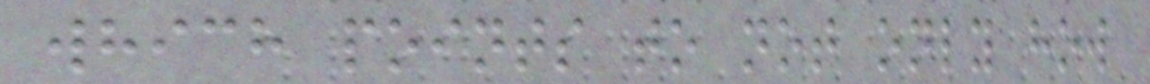which points to not only how
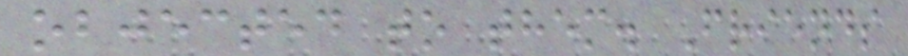objected to them. Friends
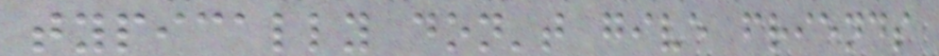typically don't give friends
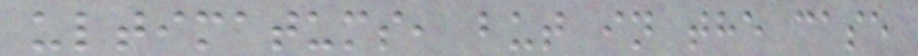ultimatums, but in the case
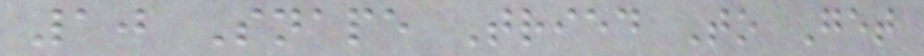10 Snape Tried To Get
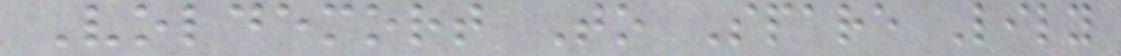Voldemort To Spare Lily
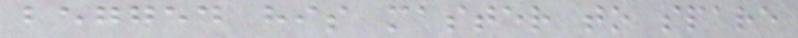begged his master to spare
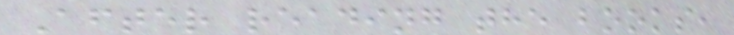After reading the books,
